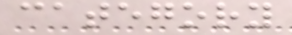category
